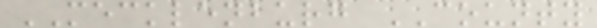MECKLENBURG COUNTY
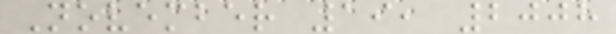November 19, 2008
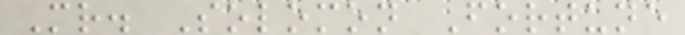Mr. Solomon Fortune
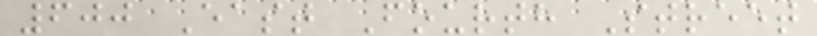600 East Fourth Street
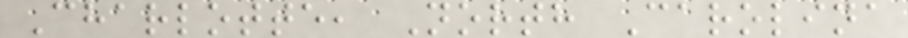Charlotte, North Carolina
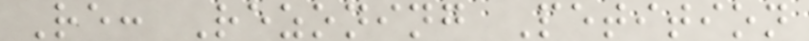Re: Rezoning Petition
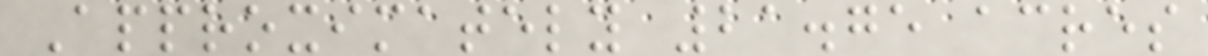Approximately 21.75 acres
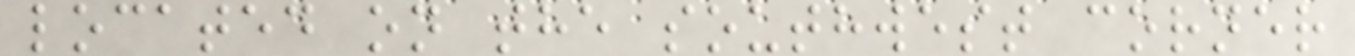located on the southwest corner
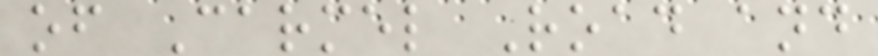of Carmel Road and
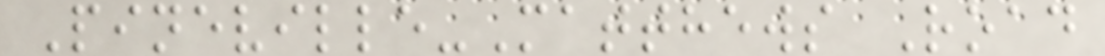Pineville-Matthews Road
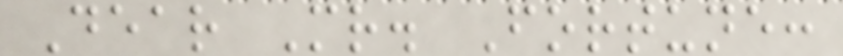Dear Mr. Fortune:
